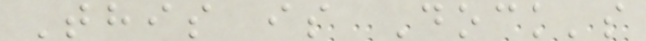This is Dock's
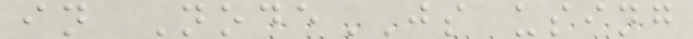in NodeJS using
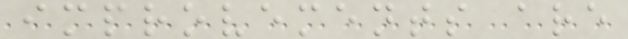improvements are
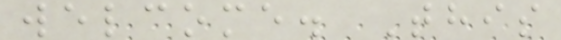welcome. This
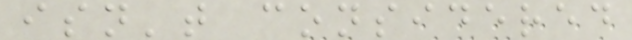isn't considered
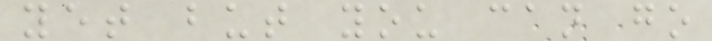yet but you can go
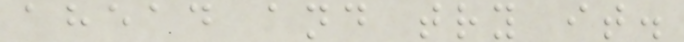ahead and try it.
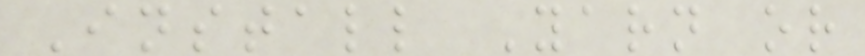Install Yarn or
